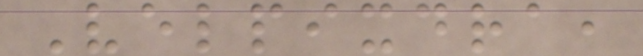Velpixdra,
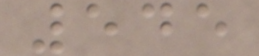545
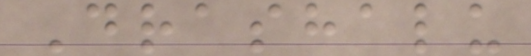Drashalu
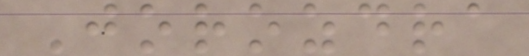Jorozdra
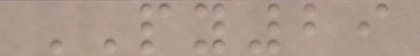PY29
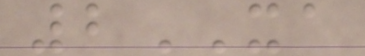2XA
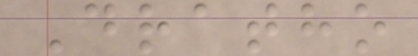Dratho
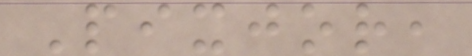Pixjor,
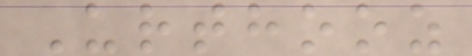Urthooz
